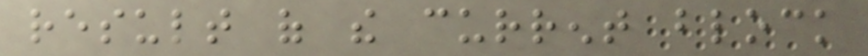result of the current block
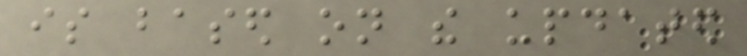is based on the updated
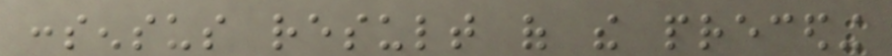consensus result of the preceding
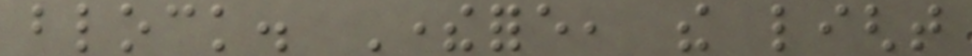block. Therefore, the light
